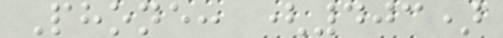Phone: (403)
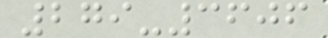279-3606
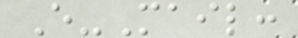E-Mail:
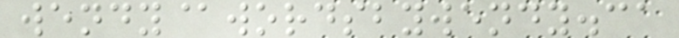wendy@wordsbywendy.ca
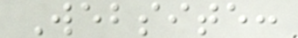Website:
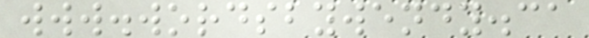www.wordsbywendy.ca
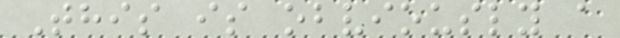This is obviously a
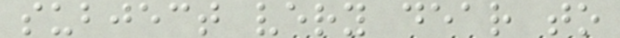subject very dear to
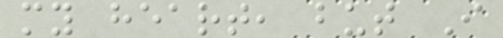my heart, but I
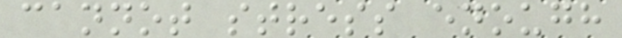cannot stress enough
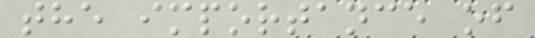the importance of
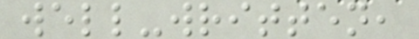well-written,
